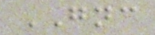GNC
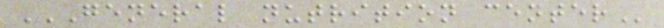GENERAL NUTRITION CENTER
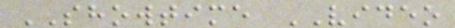SHOWTIME VIDEO
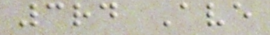3rd Ave
